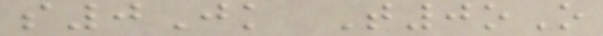s0Jk T0oO
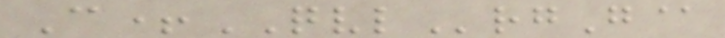C+QVLrgG@
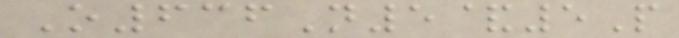O636N5&5P
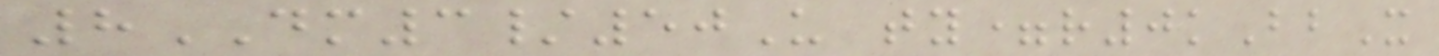8DM3/50U ty=r0kBbX
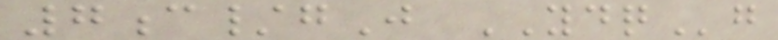7c/gJ YDQg
